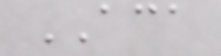ACA
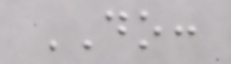DO:
